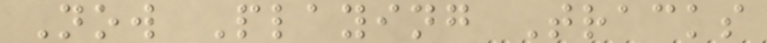Now Playing Tracks
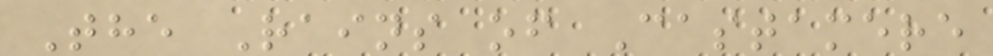The Rains of Castamere
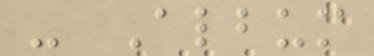- Album
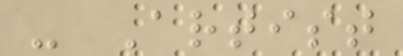- Artist
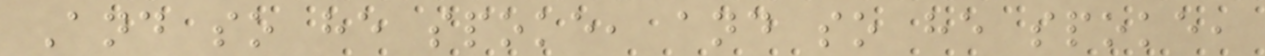And so he spoke, and so he spoke,
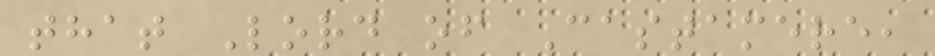that Lord of Castamere,
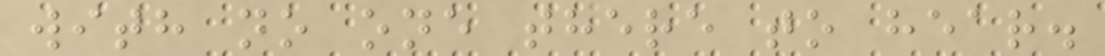with no one there to hear.
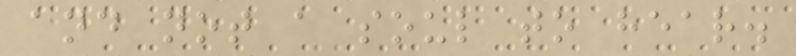and not a soul to hear.
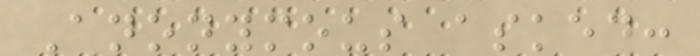Anonymous asked:
